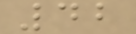42
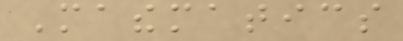Mathematics
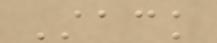Stack
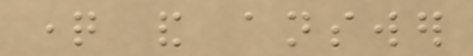question and answer
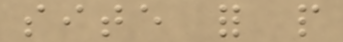site for people
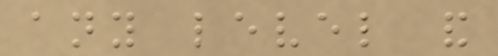any level and
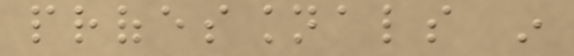professionals in
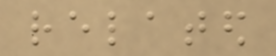related
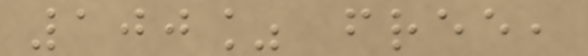100% free,
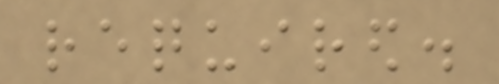required.
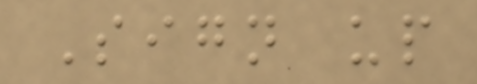Sign up
